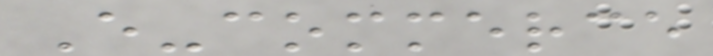E-commerce
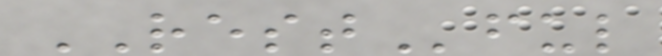RESTful
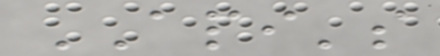API's
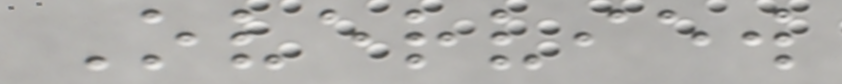Overview
